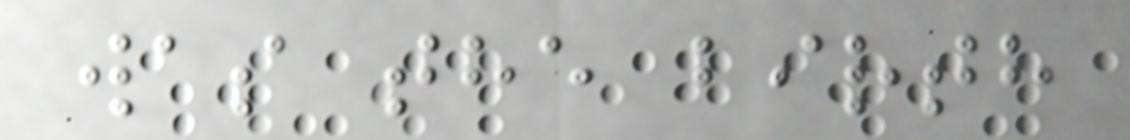was the birth
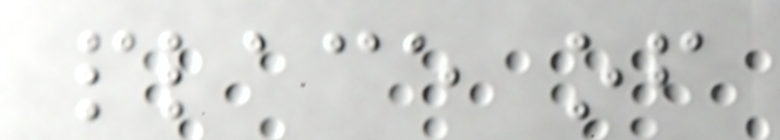place of
